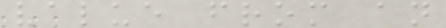value from an
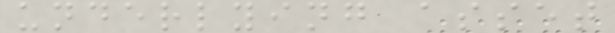underlying asset
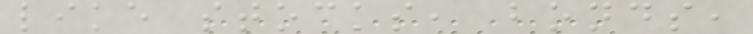like stocks, bonds,
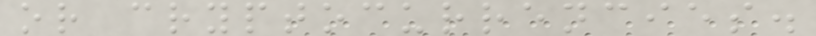or cryptocurrencies.
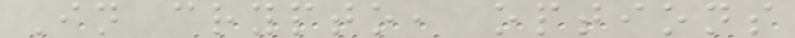In crypto, options
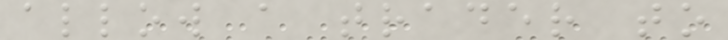allow a trader to
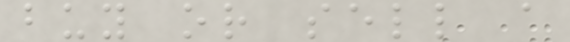buy or sell a
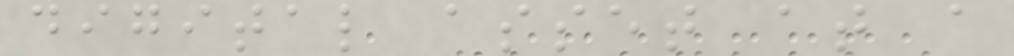digital asset at a
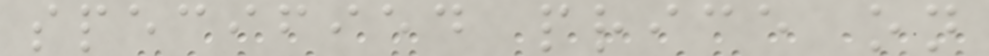specified price on
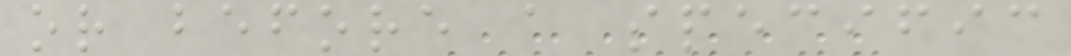or before a specific
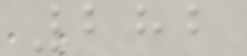282
